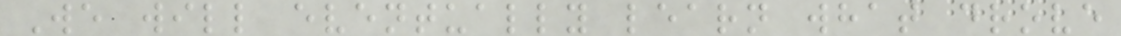We will eventually learn what drove
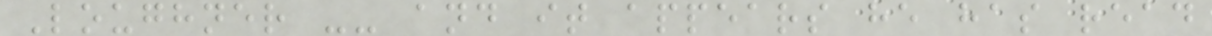Loughner -- and it appears he has read
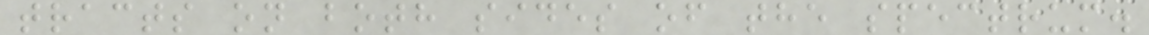tracts on both sides of the spectrum.
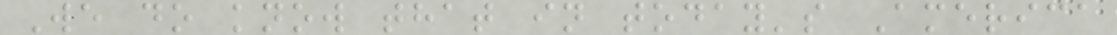We do know that in today's America
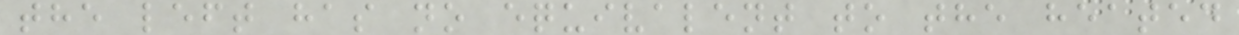the left has no equivalent to the heated
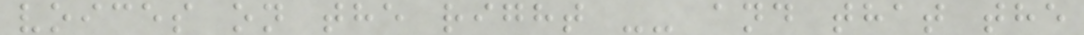voices on the right -- and that the
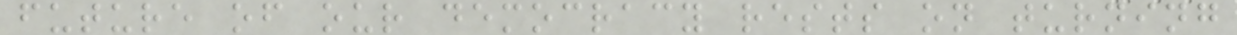future of our democracy rests on turning
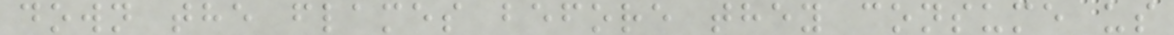down the flames before they consume us
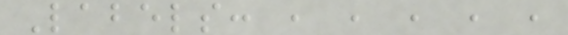Labels: , , , , ,
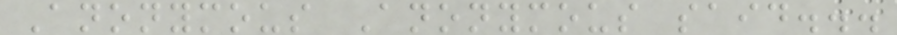Anonymous Anonymous said...
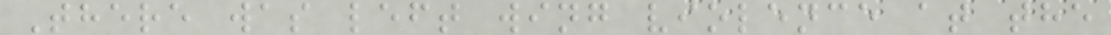There was left wing violence at the
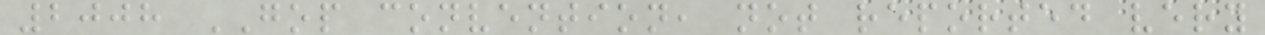2008 GOP convention, not reported very
